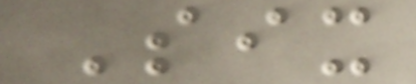Six
